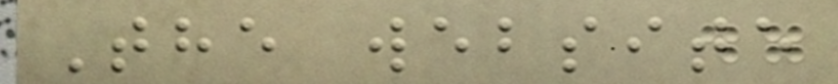The website
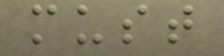must
